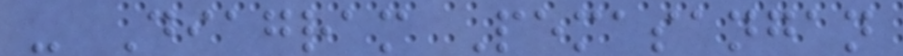- Diagram Pemasangan
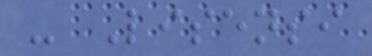- Lisensi
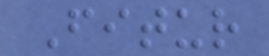Fitur
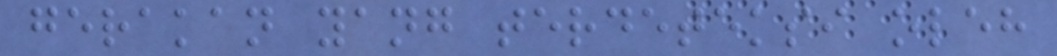gerakan yang terdeteksi oleh
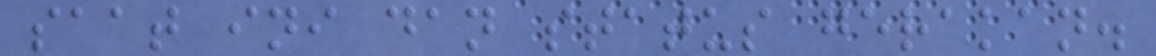saat ini dan status gerakan.
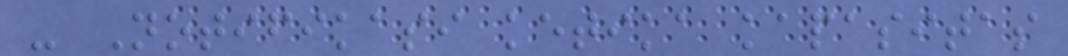- Notifikasi ketika kapasitas
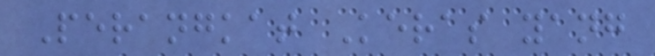Perangkat Keras yang
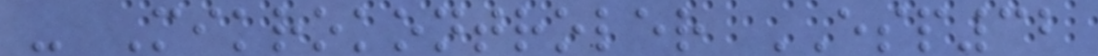- Mikrokontroler ESP32
